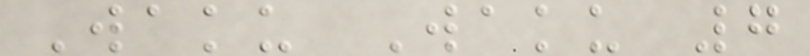Waku Waku 7
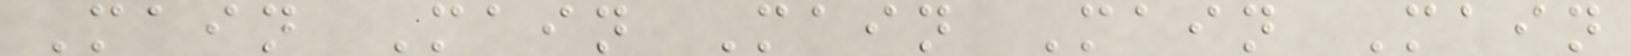Main Main Main Main Main
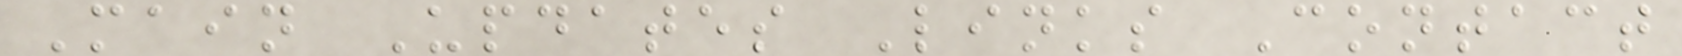Main Updates Links Contact
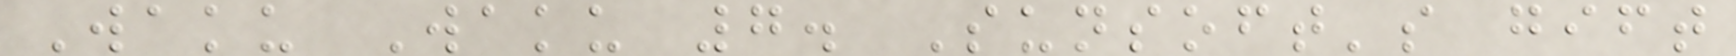Waku Waku 7. Sunsoft's gift
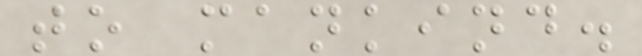to mankind.
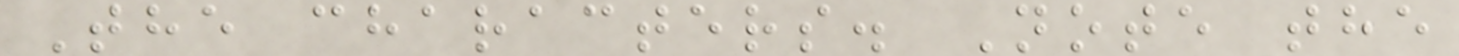The characters. Note the
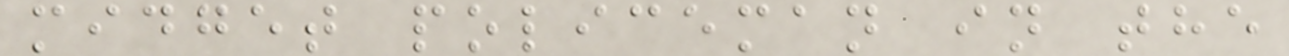midget policeman in the
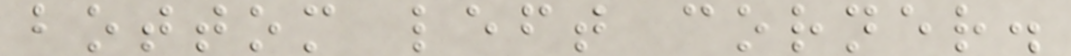bottom left corner.
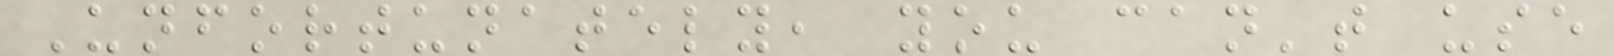Unfortunately, you can't use
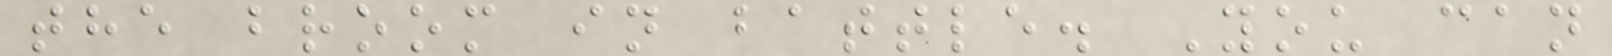the broom in battle. You can
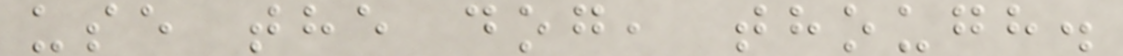use the dog, though.
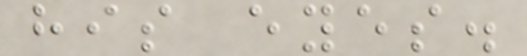his eyes.
